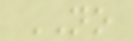NO
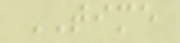TIME
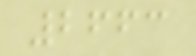2663
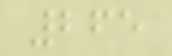265
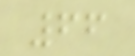66
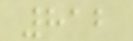812
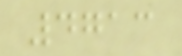4713
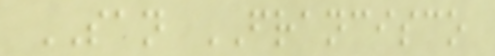SAN FRANCISCO
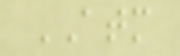ATM
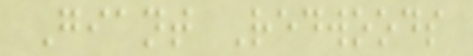Giant Redwoods
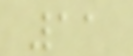11
